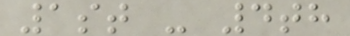1st - 4th
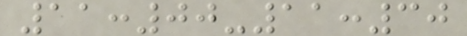11:00-11:30
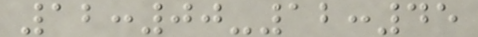12:00-12:45
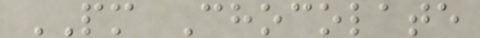PM Chocolate
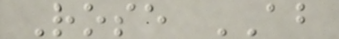Rose AB
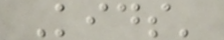Kids'
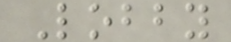Lobby
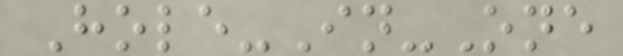Hole-In-One
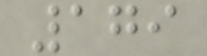179
